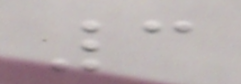3
